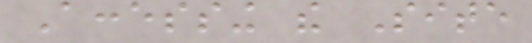Accessing the Site
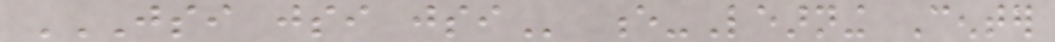JSI JSI JSI e-Learning Center
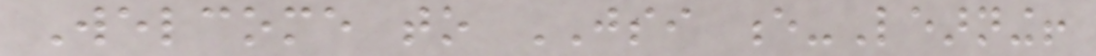Welcome to JSI e-Learning!
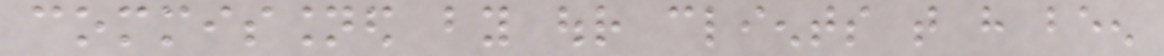commissioned by our clients that have been
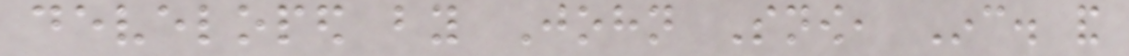developed by John Snow, Inc. and
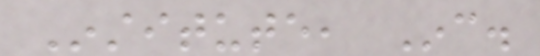Institute, Inc.
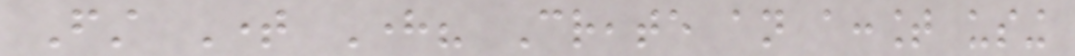First Time Here? Create an account using
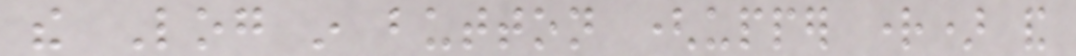the Log in button (upper right) and
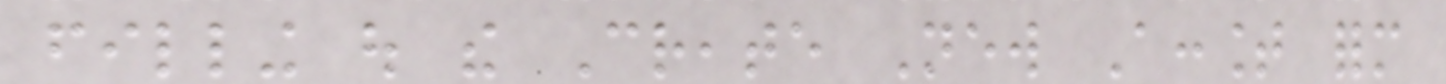filling out the Create New Account form
